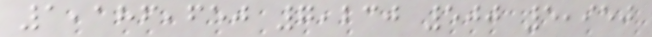1,186,650 7,230 500 5,950
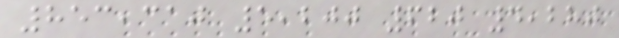853,310 5,200 620 4,280
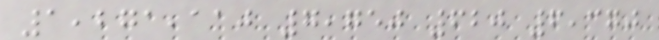1,271,110 7,750 620 6,370
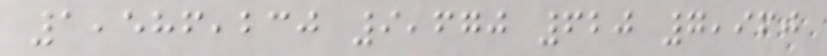1,586,230 9,670 620 7,960
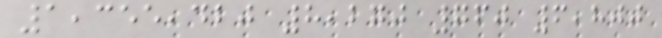1,355,420 8,270 760 6,800
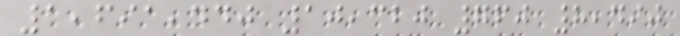1,691,440 10,320 760 8,490
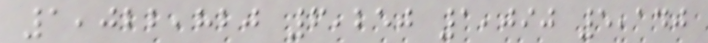1,022,820 6,250 1,090 5,140
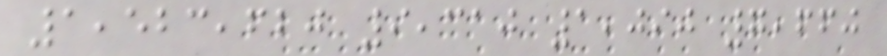1,523,620 9,310 1,090 7,660
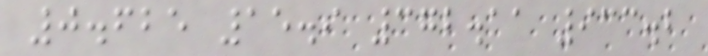0.625 15.9 372.11 933.2
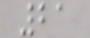21
